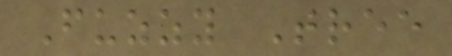Fuzzy Tree
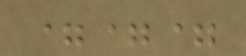===
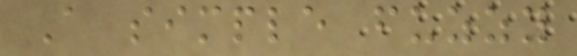A simple fuzzy
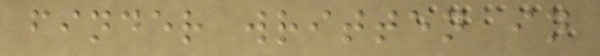finder written in
